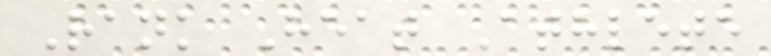Rank Heat Athlete
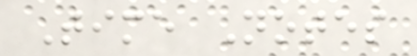Time Notes
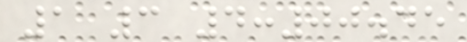1 3 4:00.45
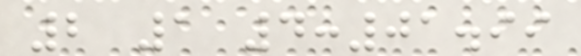2 1 4:01.99
